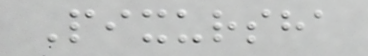Pixursha
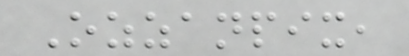Ozzanpix,
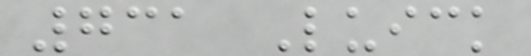731 Luick
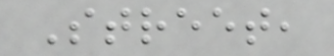Street,
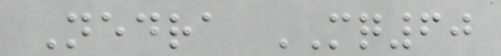Nedra MQ60
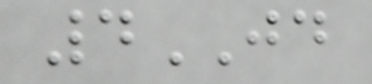4JD
